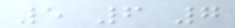5 6 7
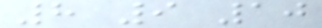8 9 10
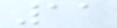11
